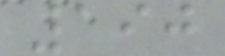190
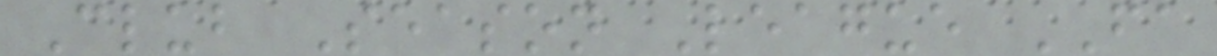Club Season League FA
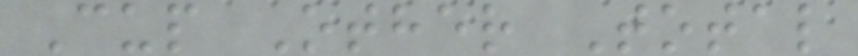Cup Other Total
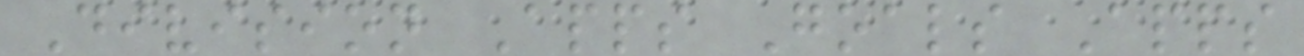Division Apps Goals Apps
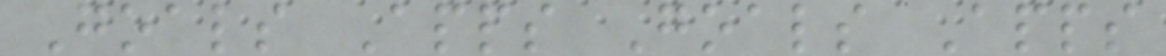Goals Apps Goals Apps
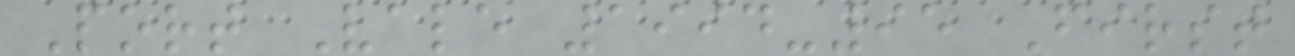Port Vale 1994-95 First
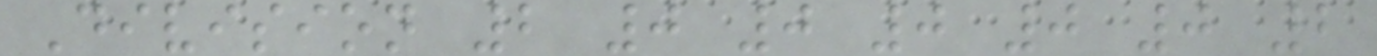Division 2 0 0 0 0 0 2
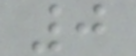0
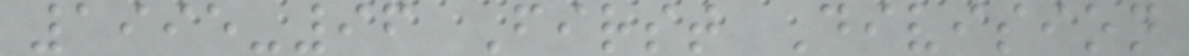1995-96 First Division
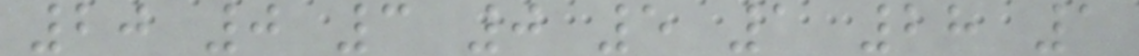20 0 3 0 5 1 28 1
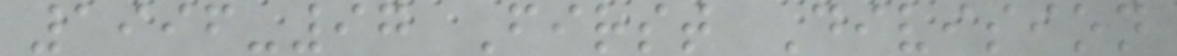1996-97 First Division
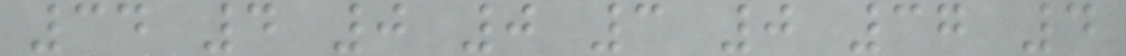34 4 0 0 3 0 37 4
